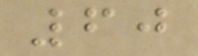60
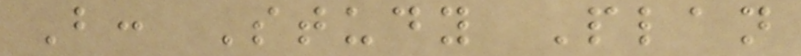B: Study Plan
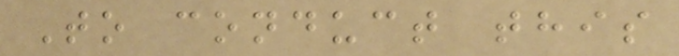To conduct this
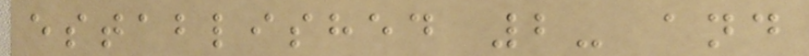established 2- and
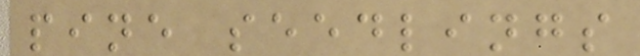pine seedlings
